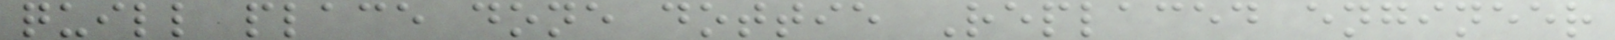quill place done dottie Replaced engineer
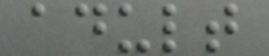adult
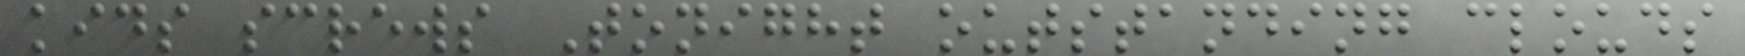kids screws Tonight outstanding clouds
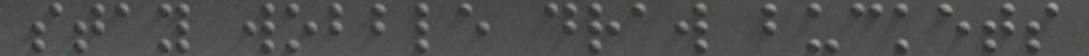stay wobble draw buckets
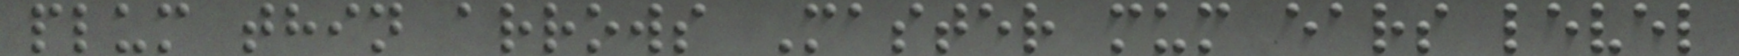plum thin arrows Master mum ears level
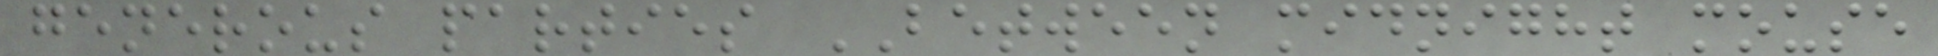generous parties BETWEEN midnight mouse
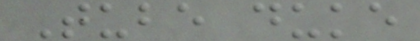Tube duke
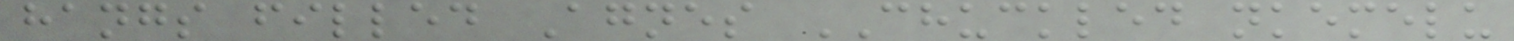hangs filled Agnes CHUCKLED nkemelu
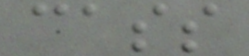cass
